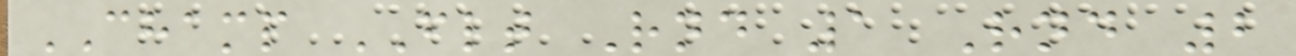CHAMP FLT Rnd 1 Rnd 2
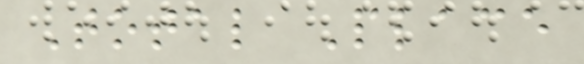Total Place
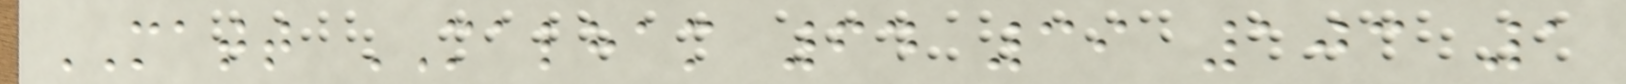MATT MALHAM 64 39 103 1
